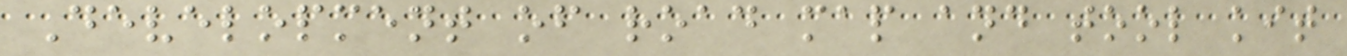Development of road map and tool kit
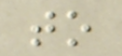to
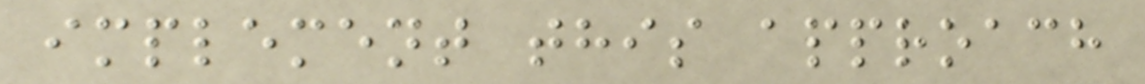implement this approach
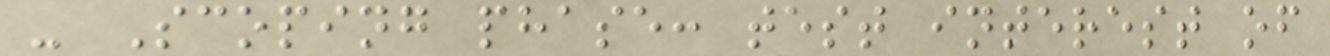- Scoping phase: test interest of
